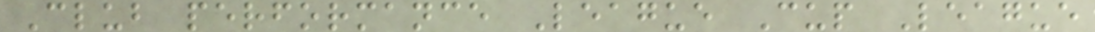Club performance League Cup League
